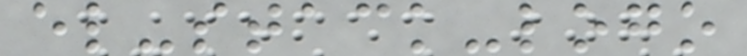el-stack-logo
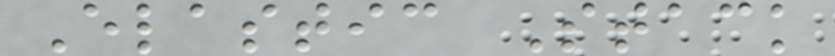Elastic Stack
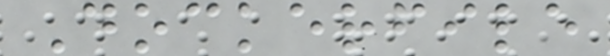Dockerfile
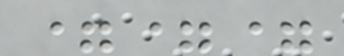===
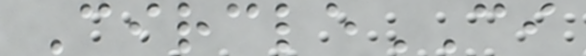CircleCI
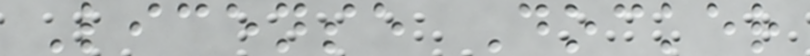License Docker
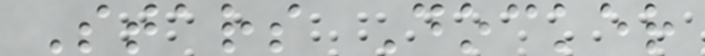Stars Docker
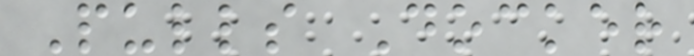Pulls Docker
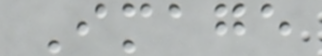Image
